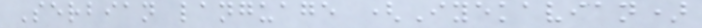Serbian language (Iyekavian)
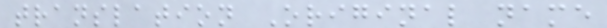translation Original name
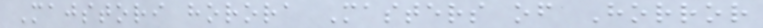Majstori horora Masters of Horror
